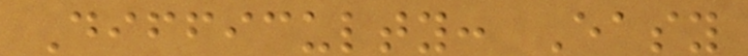Difficulty: Easy
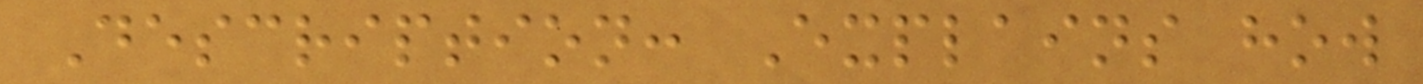Description: Explains how
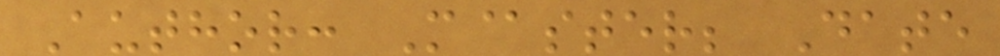Author: M@ster; Date
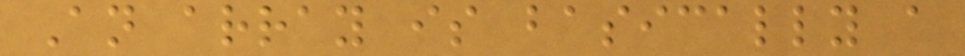An array is basically a
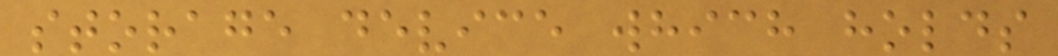storage device which holds
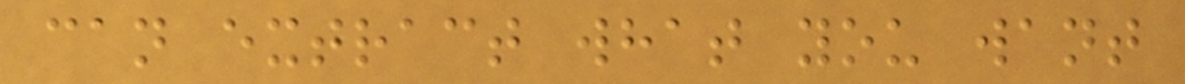can extract what you want
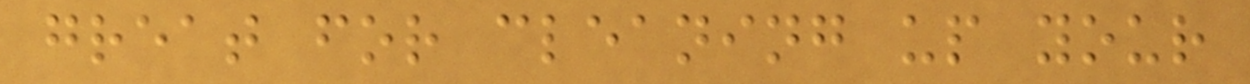great for cleaning up your
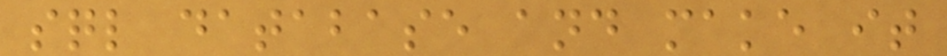sql database and make it
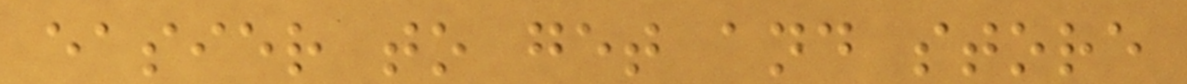easier to get and store
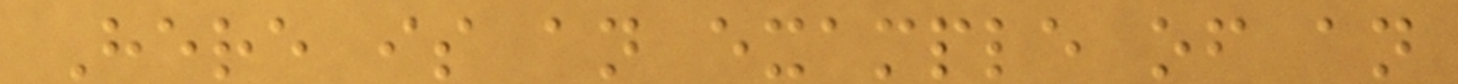Here is an example of an
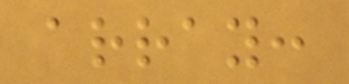array:
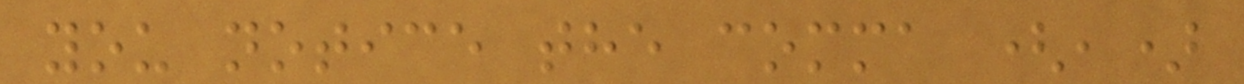you notice the comma (,)
